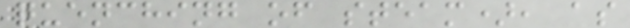quenching of steam), as
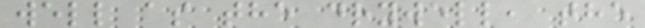well as the drywell, the
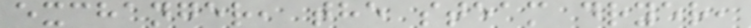exchanger, the steam dryer,
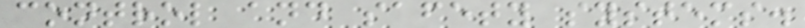control and safety systems.
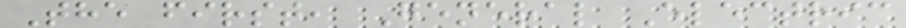The first, General Electric
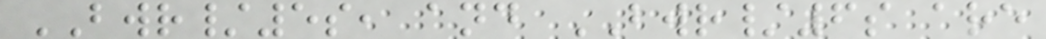BWR/5s, and BWR/6s are
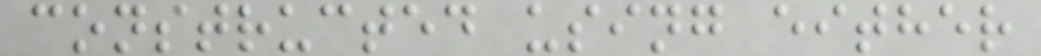constructed using either
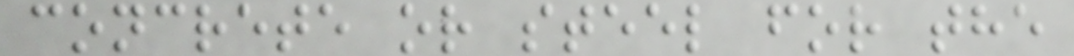concrete or steel for the
